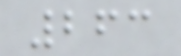263
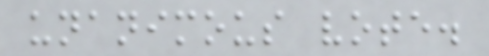unanimous vote.
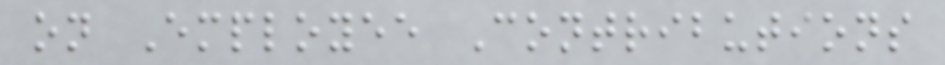on Employee Contributions
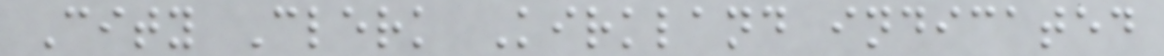City Clerk Kirkland indicated
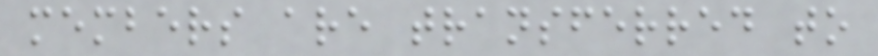members are transferred to
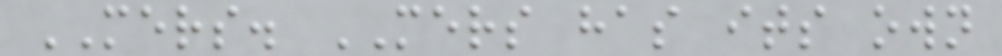MERS. MERS has its own
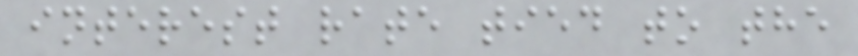interest rate tied to the
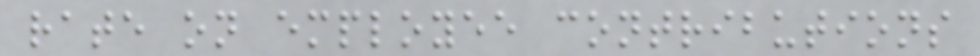rate on employee contributions
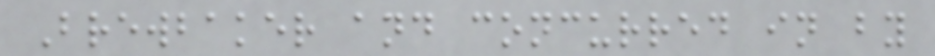Brewbaker and concurred in by
